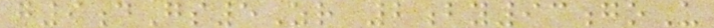g9dGs5Zr 2by93goU
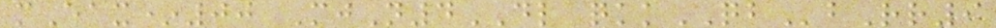mEax*00 MjN4DL qkkQBbRr9
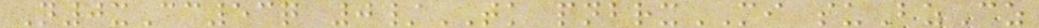N0xCc53q 0/TK pnbrxMI suBzCz
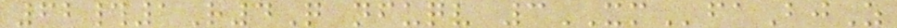62#1R4Q nfuqv 3XMfaBjZ
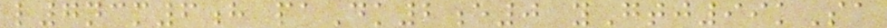l7ncm6h paDk2e0 yGtj99kSa
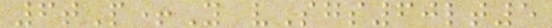6tP+Y vSgs60lt5
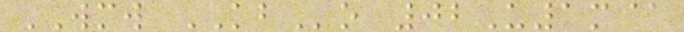WMW KBo 02U1m@
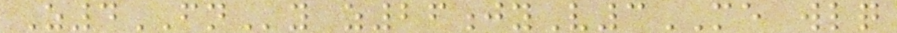Z4FNy z26jyV3ME wlq
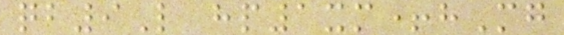qb9L hp1xm+hMg
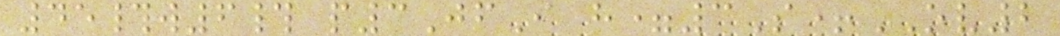45#w6# p3JfI h=3S+OV2
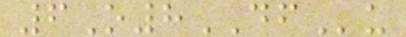6O8DFu
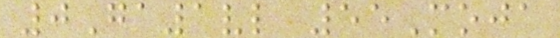0Ga1vl 55Moja
